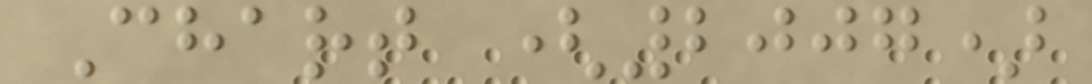Chart (2007)
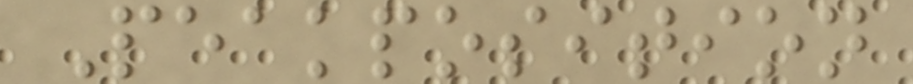Peakposition
